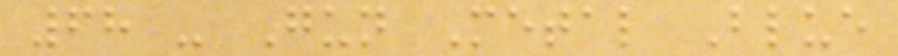68 - Gun Metal Blue
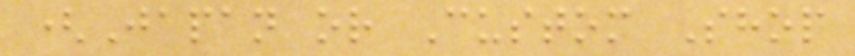(Japan or Custom Shop
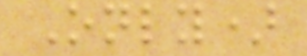Only)
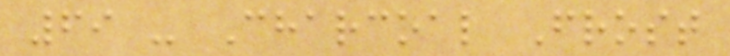69 - Charcoal Frost
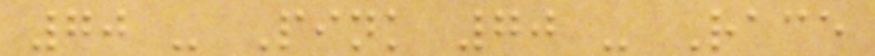70 - Pink 70 - Race
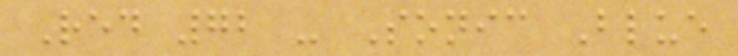Red 72 - Sonic Blue
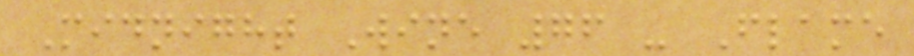Midnight Wine 76 - Flame
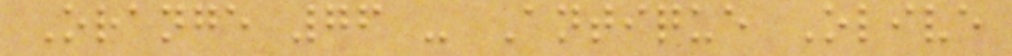Orange 76 - Antique Olive
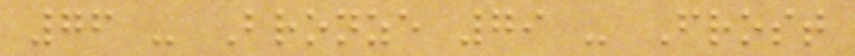76 - Bronze 79 - Frost
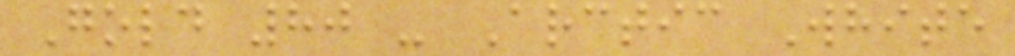Gold 80 - Arctic White
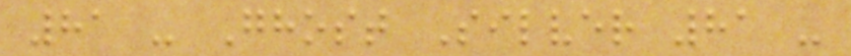81 - Ghost Silver 81 -
